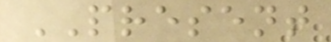PRESENT
